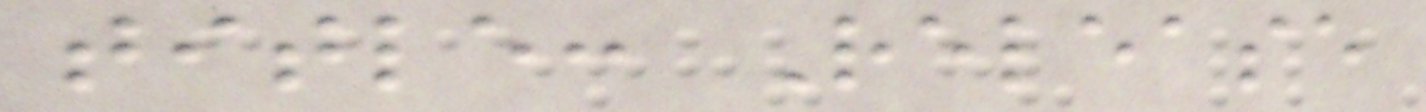title: Release
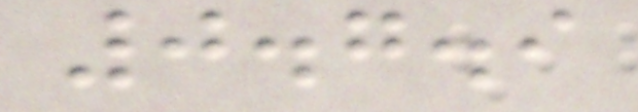0.7.9
